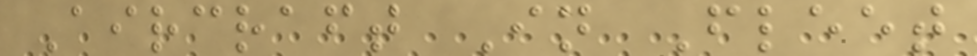Aircraft In Fleet
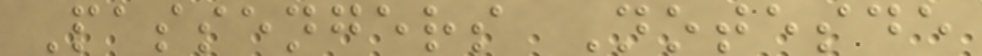Passengers Notesde
